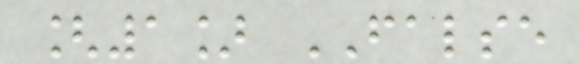[1] FALSE
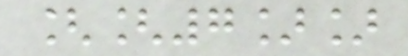[[7]]
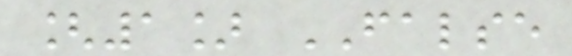[1] FALSE
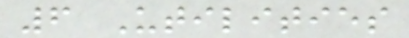6 Utilities
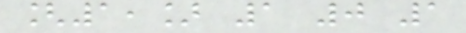[1,] 1 0 1
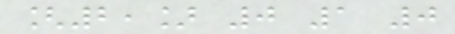[2,] 0 1 0
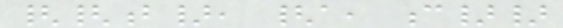{{b}, {a, c}}
